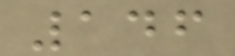146
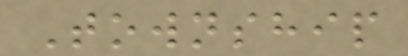Township
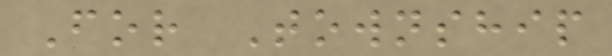For Township
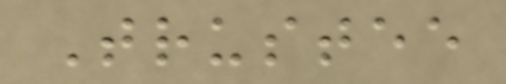Trustee
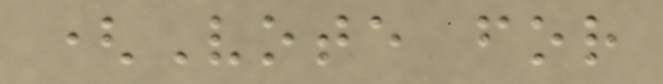(Vote for
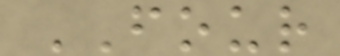FOUR
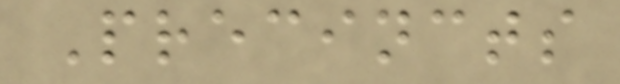Precincts
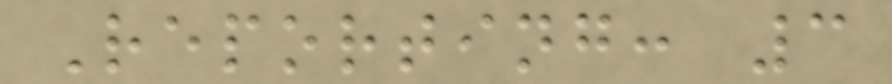Reporting: 3
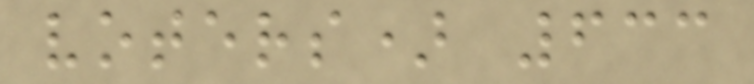voters) 633
